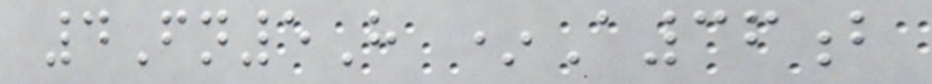4Fn5H *A36b
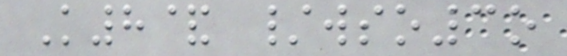K8& /wso3o
